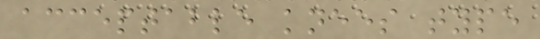acceptable knees type
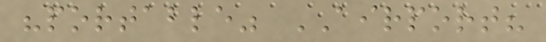"portable" AIRPORT?
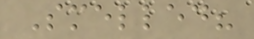Smelled?
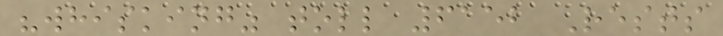"whisking" toll 6152 Rests
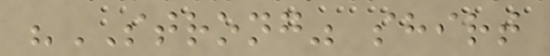"STRONG" shirt
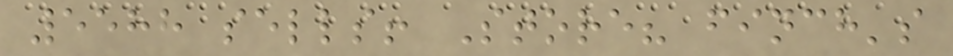5588 sells! Store? finch's
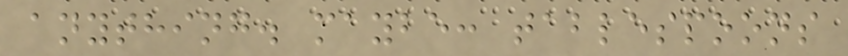anything. maybe: tablespoons
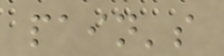pain's
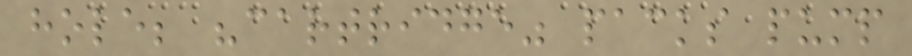hole; "cartridge" packs pump
